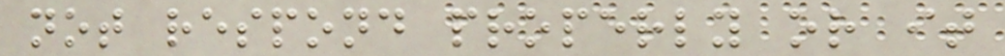not respond properly or it
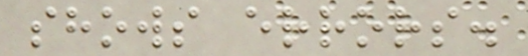shows errors.
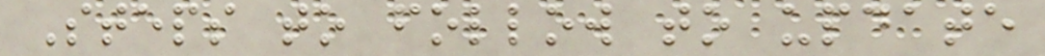Steps to follow to update
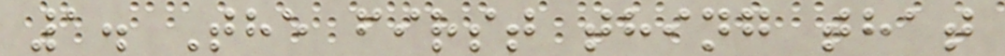1. The first thing that
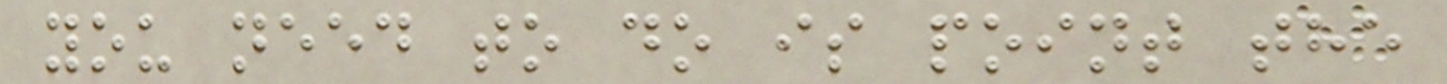you need to do is point the
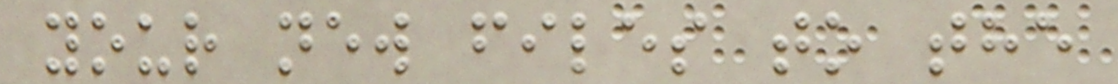your new files to the
